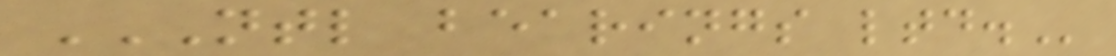NTL BEARINGS LTD.
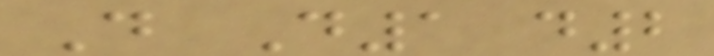D D1 d2
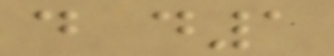d d1
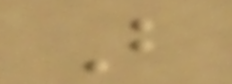B
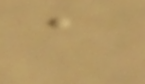a
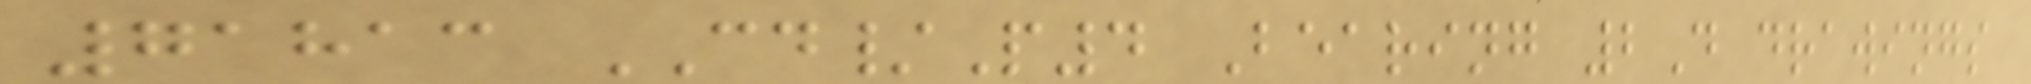71813 CD/P4 Bearing 2D drawings
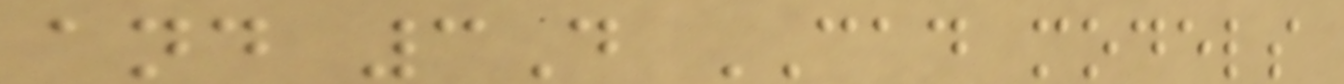and 3D CAD models
